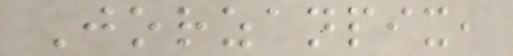Jorzanpix,
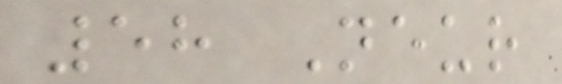58 Neur
